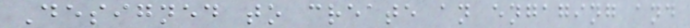Designed to create an engaging and
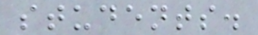students.
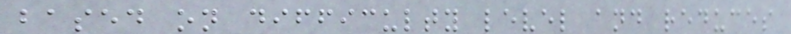based on difficulty level and reduces
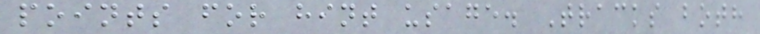points for hint usage. Tracks both
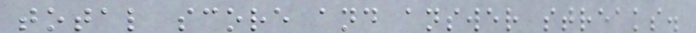total score and answer streaks.
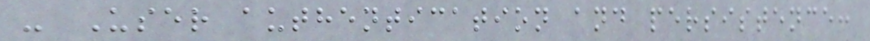- User authentication and persistence:
